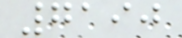7190
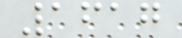1617
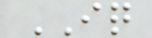IQ
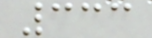333
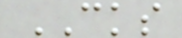CKS
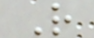R
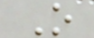O
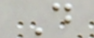D
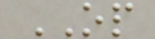OP
